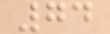74
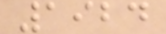1924
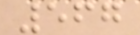567
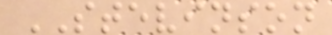STEVINSON
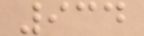934
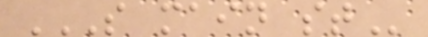S MAIN ST
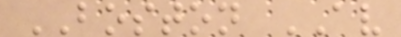BOSTON AV
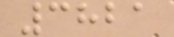3821
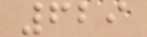629
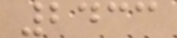2433
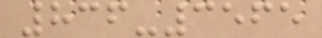836-3565
